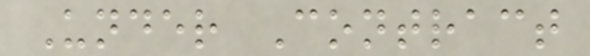Under Contract
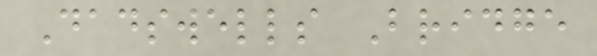Dadswells Bridge
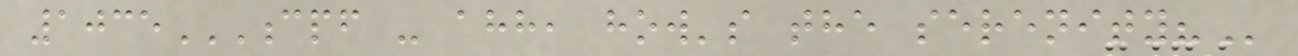1035CPF - AHH, HOW'S THE SERENITY?
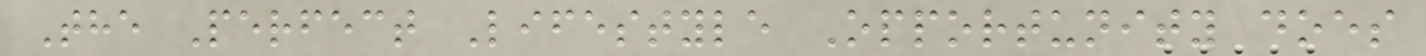The Perfect Lifestyle Opportunity does
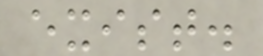exist.
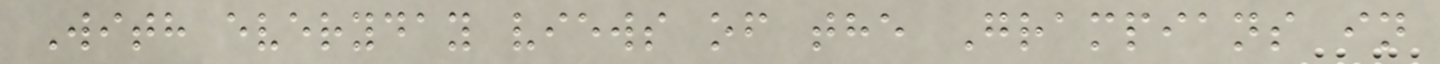With everyday views of the Grampians in
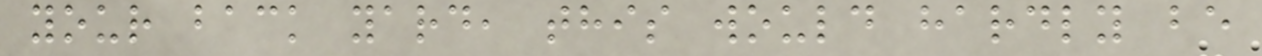your back yard, this would hardly be
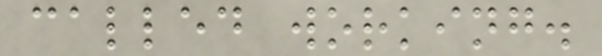called working.
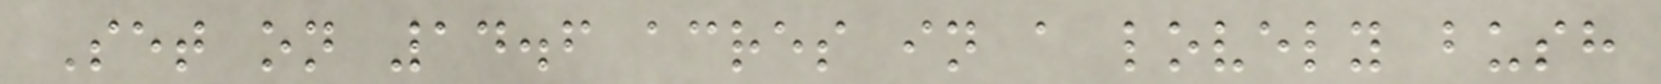Set on 14.6 acres in a lovely bush
